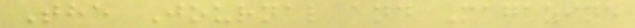The Journal and Magazine
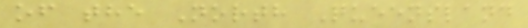of the North Queensland
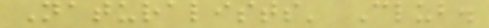Naturalists' Club.
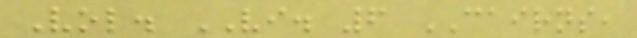Vol. VI. 6 CAIRNS,
